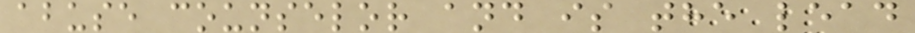abuse counselor and is the lead
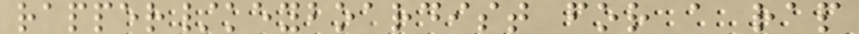rapper/keyboardist for a rap
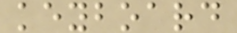keyboard
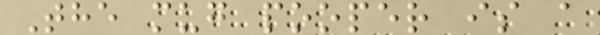The mug pooper is a
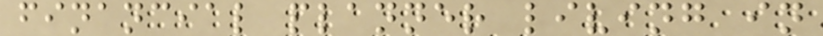financial planner living in
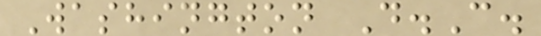Washington D.C.
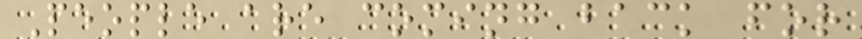People are coming back for
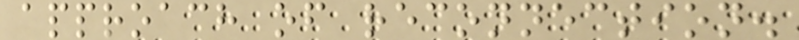approach of reconnection.
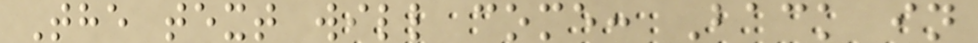The text will come: Back in
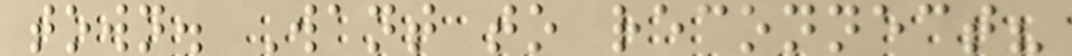town. Want to reconnect?
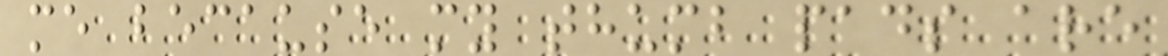me because my thumb pads are
